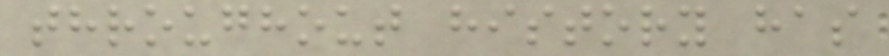throughout history has
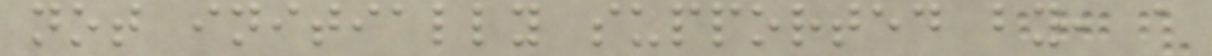not initially supported by, a
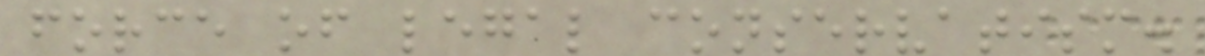force of legal conservatism.
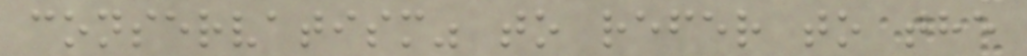conservatism" to refer to the
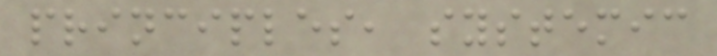principles, systemic
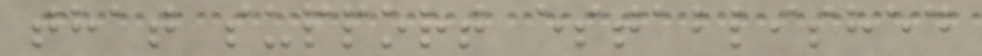that support established
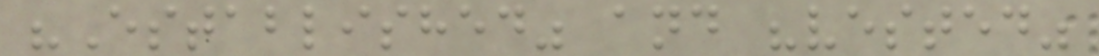"Established" and "vested"
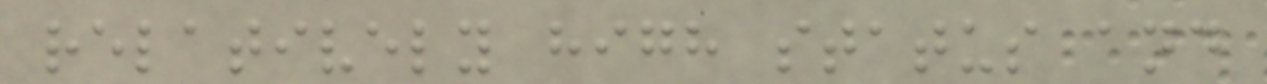relatively high status and
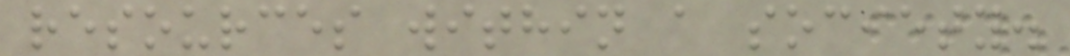resources within a society.
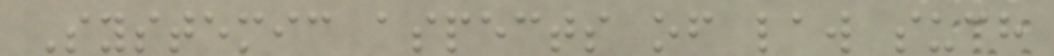Systemic aspects of law such
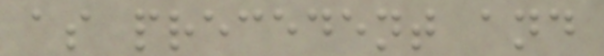as precedent and
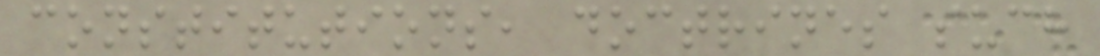constitutions, doctrines such
